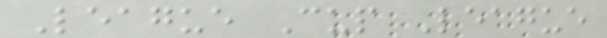League Cup League
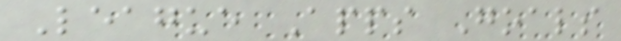League Apps Goals
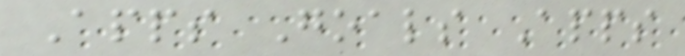Apps Goals Apps
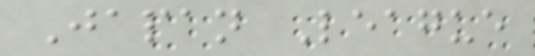Japan League
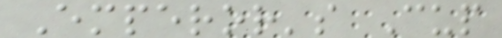Emperor's Cup
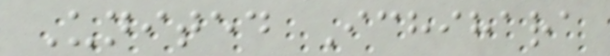United Ichihara
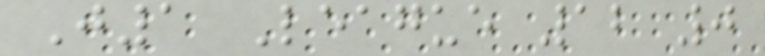J1 League 12 0
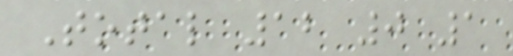Total 12 0 1
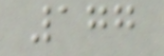177
